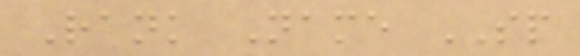Rank Name SP
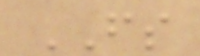FS
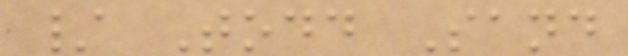/ Todd Sand
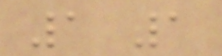1 1
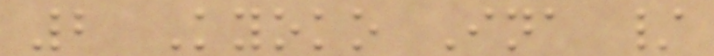2 Kyoko Ina /
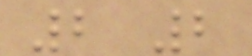2 2
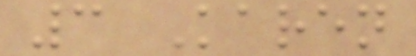3 Karen
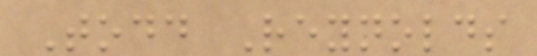Todd Reynolds
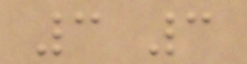3 3
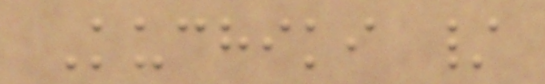Kuchiki /
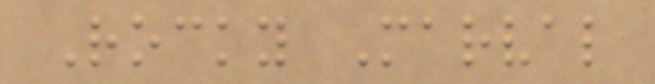Rocky Marval
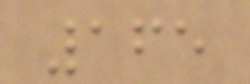165
